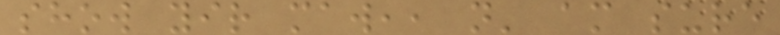show yir maw,, n' am sure
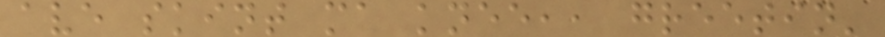ave skint ma knee,, greetin'
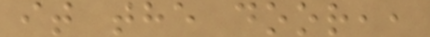it the door,,
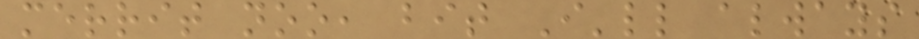merrit noo, bit I'll always
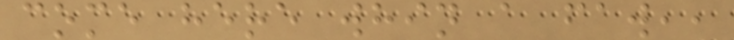come here whin a faw,,
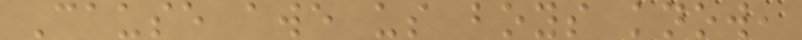Cause awe us boys know,
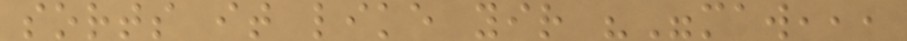sorts it like yir ""maw,,,
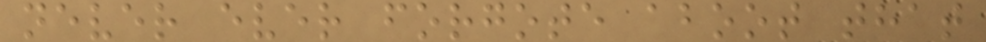never ever forgote aboot that
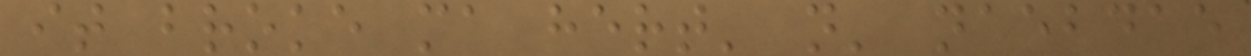it broke ma hert' n' naebdae
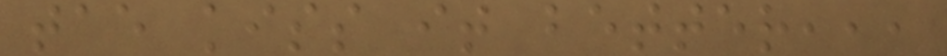tae kiss it better,,,
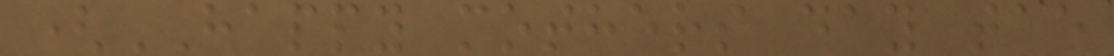(HAPPY mothers day tae
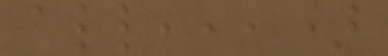all,,,)
